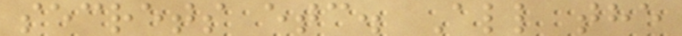secrets etc. All the
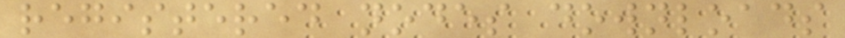registered nodes downloads
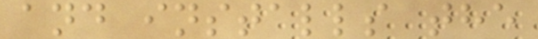and installs the
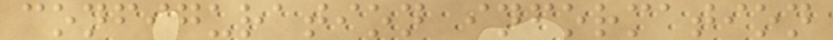configuration information
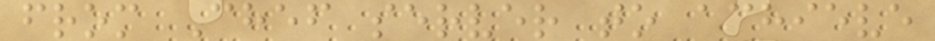from Chef server to achieve
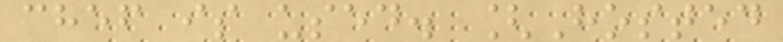chef is used. [Hosted
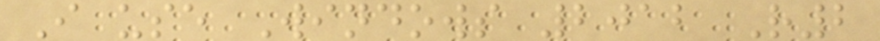I use Windows 2012 R2
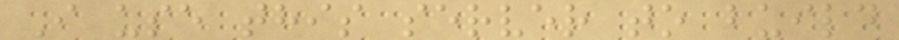I use this server to build
